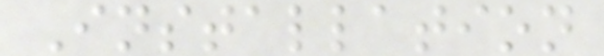Installation
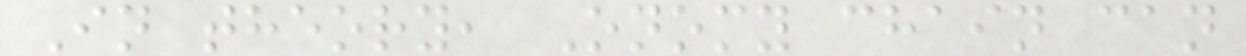In theory, Onomy chain can
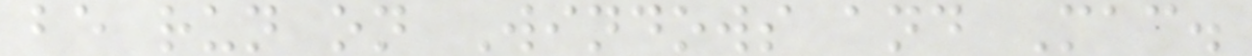be run on Windows and Mac.
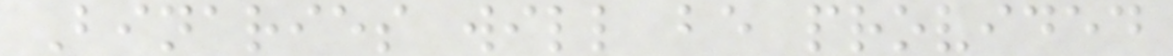Binaries will be provided
